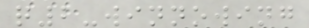q2-winnowing
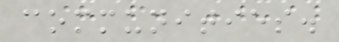communities.
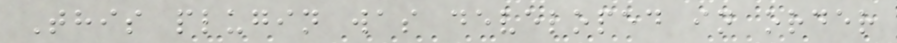This plugin was developed in order
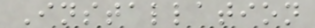Installation
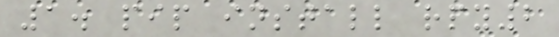1. pip install rpy2
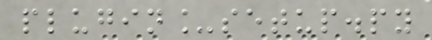plugin_setup.py
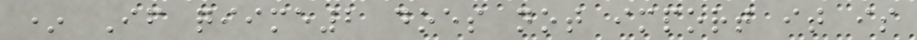* If qiime2 does not import it is
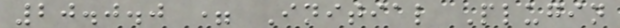20.0.0 = Initial Plugin
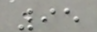95
